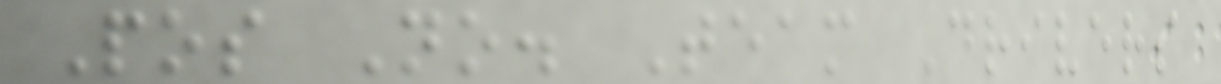Pos No. Team Drivers
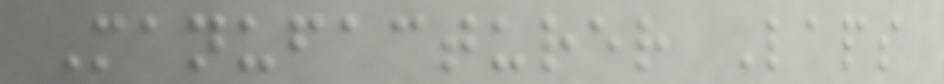Manufacturer Laps
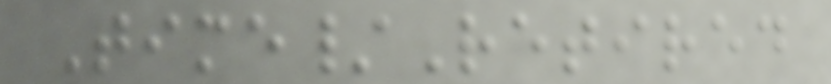Time/Retired
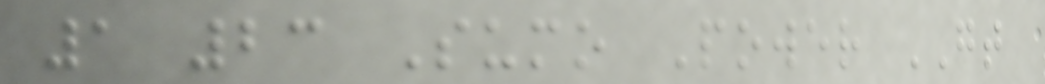1 23 Sumo Power GT
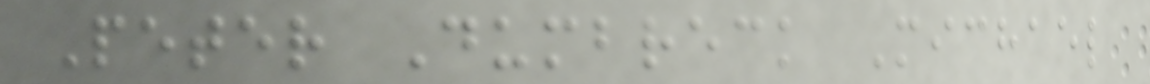Peter Dumbreck Michael
